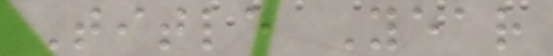Title Year
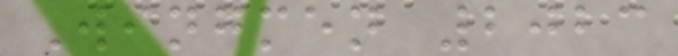Wingmen 2023
